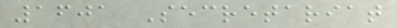1601 Secretariat
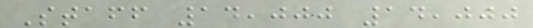Staff 14,000 14,000
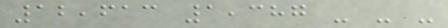12,613 1,387 - - -
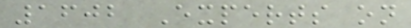1602 Experts on
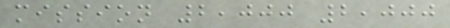mission 2,000 2,000
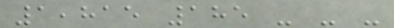1,815 185 - - -
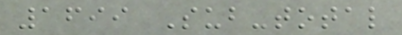1699 Sub-total
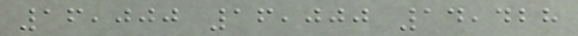16,000 16,000 14,428
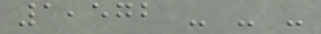1,572 - - -
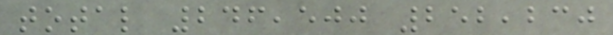total 246,500 252,230
